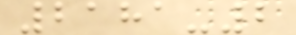2181-2
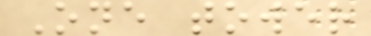One tower
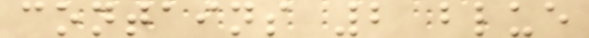contains 2 blue
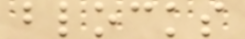blocks
